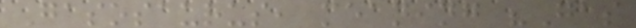Gasosaurus, meaning "Gas
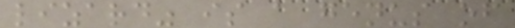lizard" is a genus of
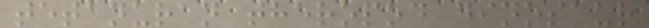tetanuran theropod dinosaur
